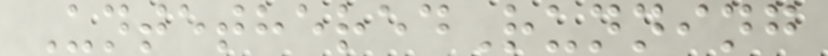UntetheredRunning
